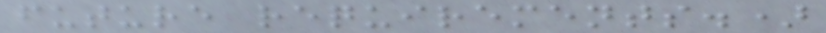future requirements.)
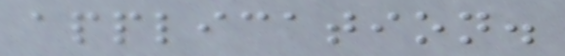application.
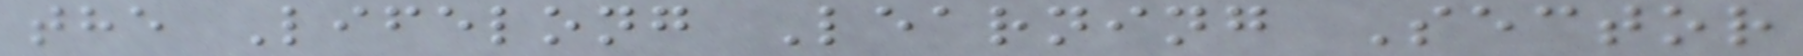the Lifelong Learning Sector
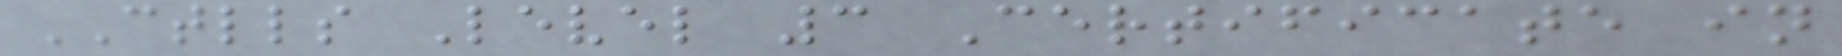CTLLS Level 3 Certificate in
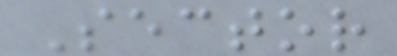Sector
